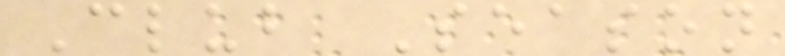Club Season
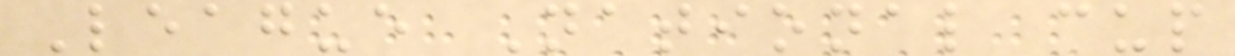League National cup
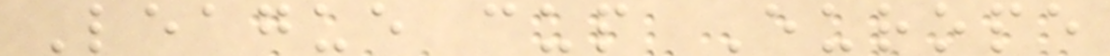League cup Europe
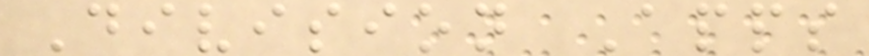Division Apps
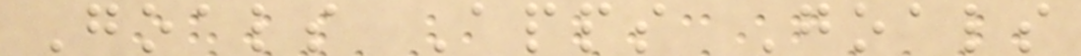Goals Apps Goals
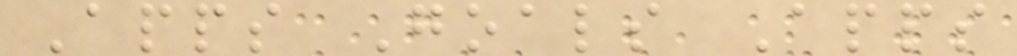Apps Goals Apps
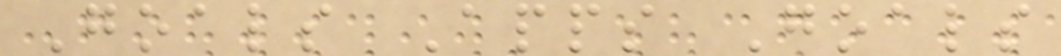Goals Apps Goals
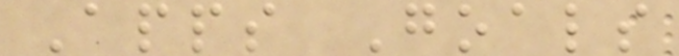Apps Goals
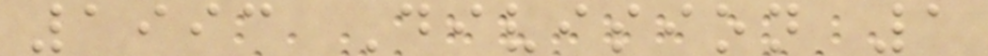1993 Division 1
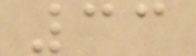33
